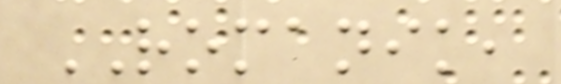ROMANIK,
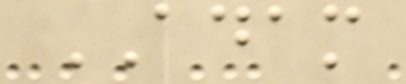ADAM
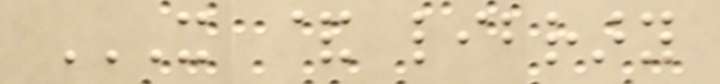IT & LIBRARY
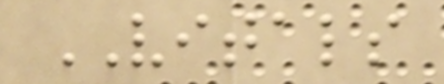VITALS
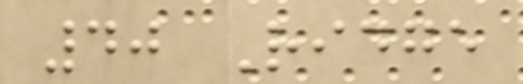40 Ridge
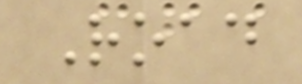Road
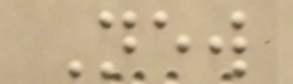New
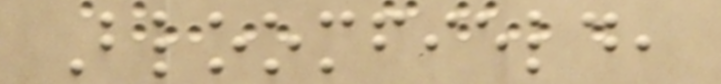Bloomfield,
